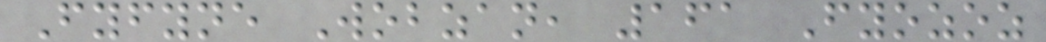Fyfyne Wobzan, 161 Fyozoz
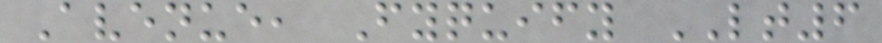Avenue, Fyquify LT6
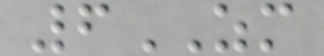6ZM
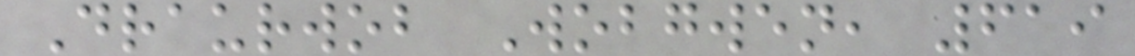Draurwob Wobgwen, 619
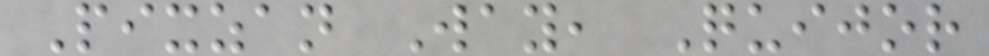Pixzan Way, Quijor
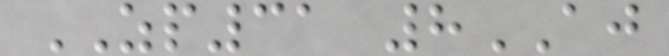ZP31 8AJ
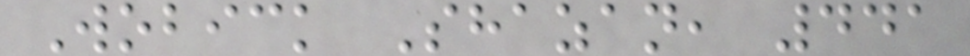Wobick Shazan, 441
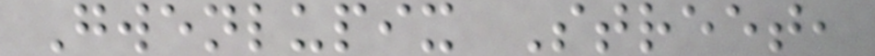Gwenlupix Street,
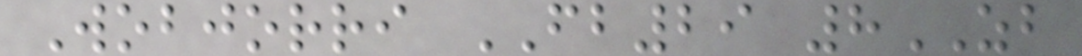Wobjorri FB29 8ZB
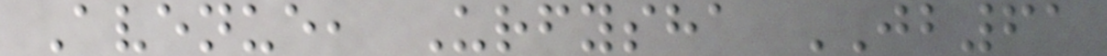Avenue, Urfysha JB61
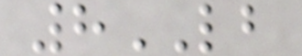8LB
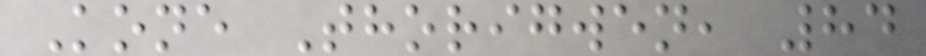Kone Thorigwen, 84
